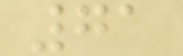71
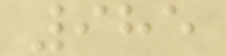985
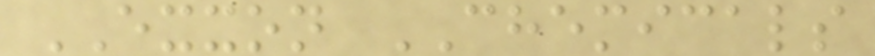EXXON CHEMICALS
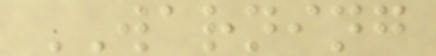WARNING
